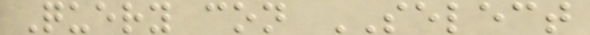Query con SELECT
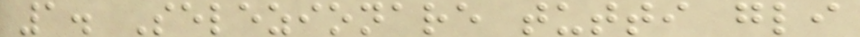1. Selezionare tutti gli
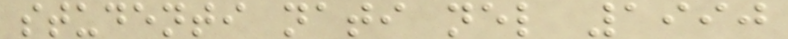studenti nati nel 1990
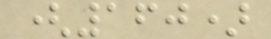(160)
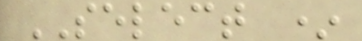SELECT *
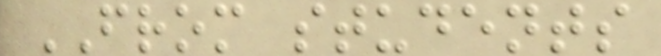FROM students
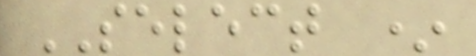SELECT *
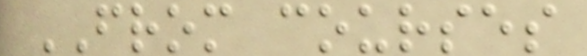FROM courses
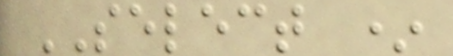SELECT *
